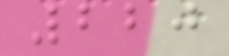220
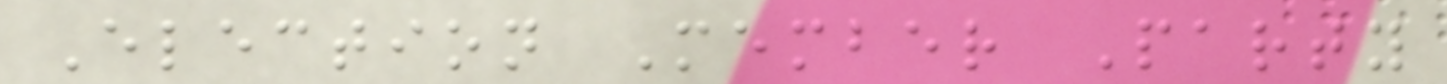Election Member Party
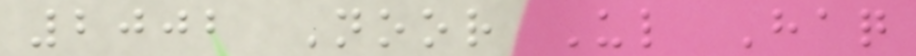2002 Noor Ul Haq
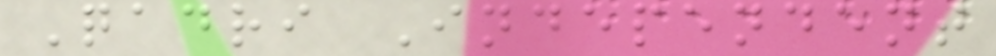Qadri Independent
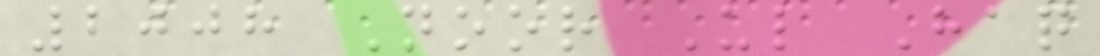2008 Noor Ul Haq
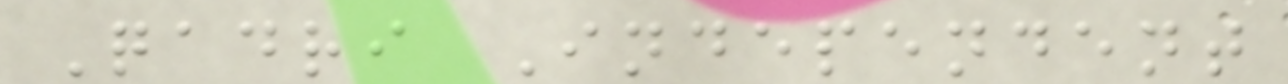Qadri Independent
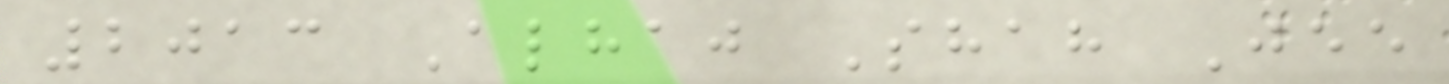2013 Alhaj Shah Jee
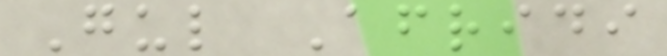Gul Afridi
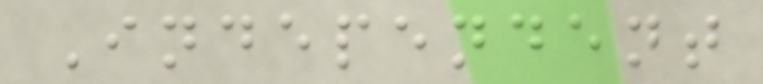Independent
